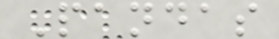Pandas
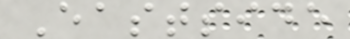Eastside
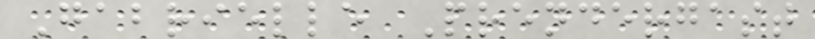Gabrielle Prendergast
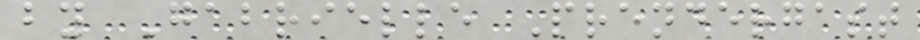by Gabrielle Prendergast
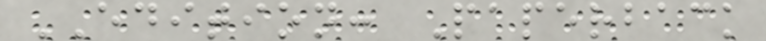EDITION: Paperback
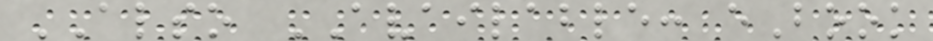ALSO AVAILABLE: eBook
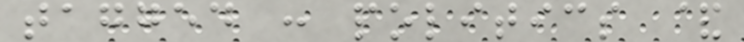tagged : politics &
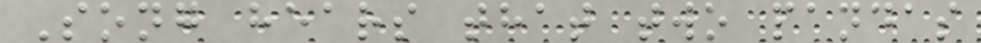Song hears that two pandas
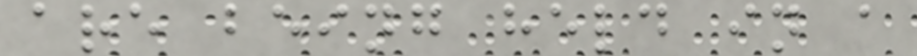are being held in a
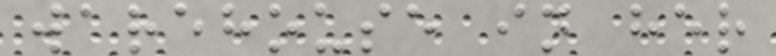warehouse in her
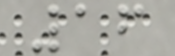16
